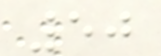50
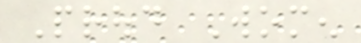Proud Women
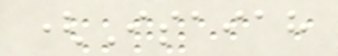(Isaiah
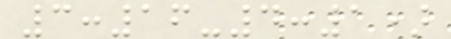3:16-4:1)
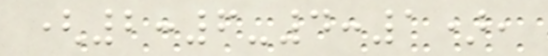(2:6-4:1),
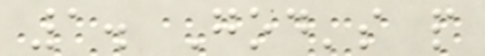1. God's people
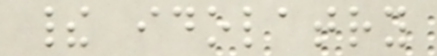their idolatry
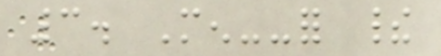3. Men--for their
